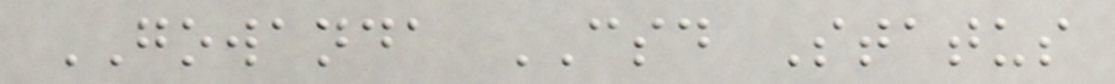GOWANDA CSD Status
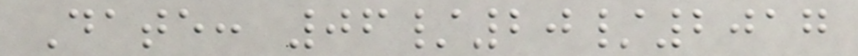Date: 06/20/2017
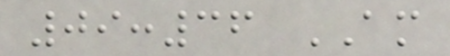09:36 AM
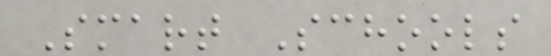Smart Schools
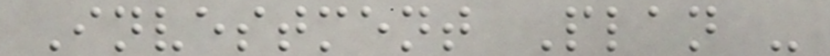Investment Plan -
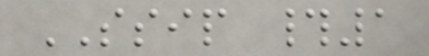SSIP #1
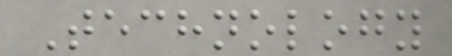Technology
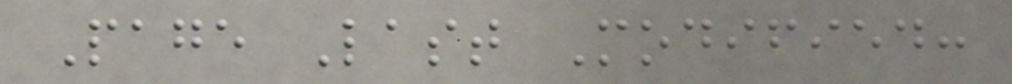Page Last Modified:
